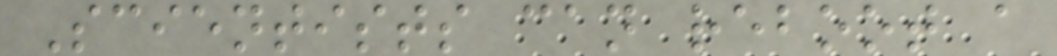Scientists can reboot a
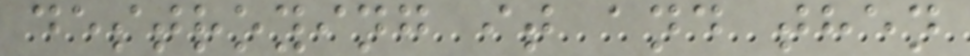destroying it and then
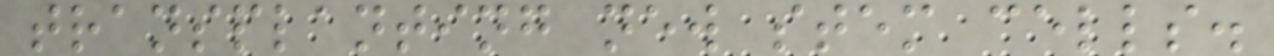transplanting new stem cells.
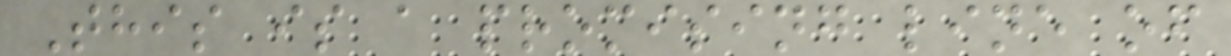This is a promising line of
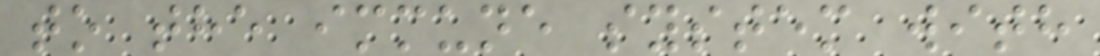to the immune system with
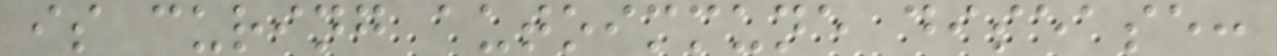is curing autoimmune disease:
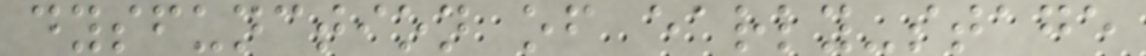dysfunction of early-stage
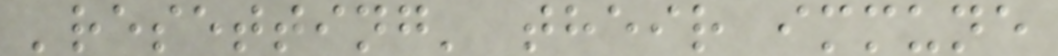'resetting' their immune
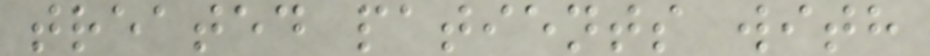treated patients with
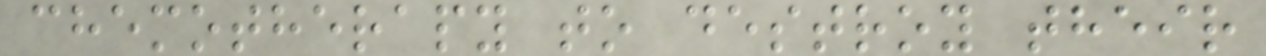chemotherapy to destroy their
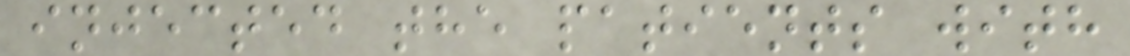injected the patients with
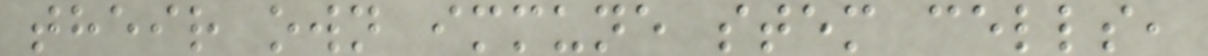their own immune stem cells,
